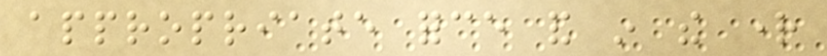appropriate force and in the right
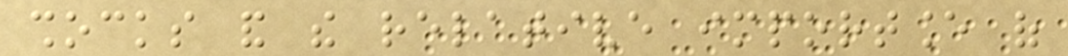shocks and the relative importance of
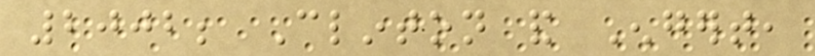2002; Clinton and Engert,
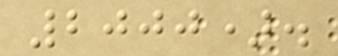2000).
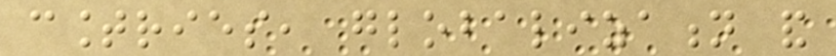countries, globalization and
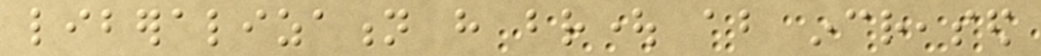liberalization have brought about increased
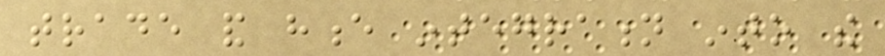trade and hence integration into the
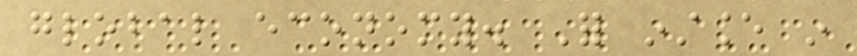global economy. For instance in
